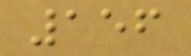156
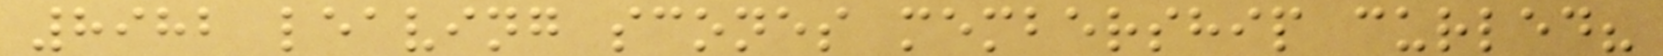8982 leaving scones membership curled?
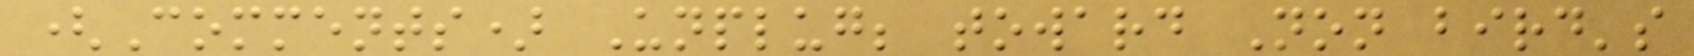(Comments) Unplug; toward Non bird's
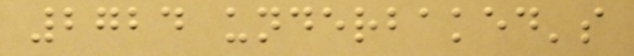2724 underbaked's
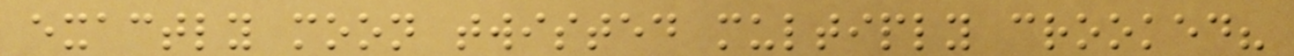exactly moon twisted multiply crooked?
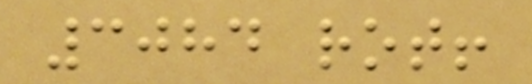3084 rot!
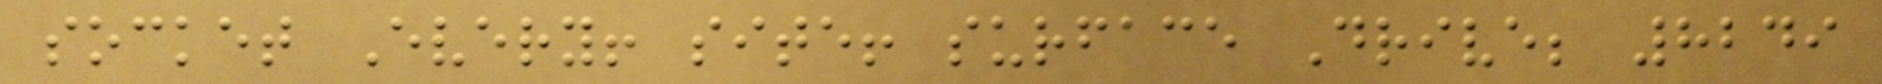socket Every! site! surface Drive; 8249
